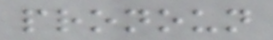pronoun
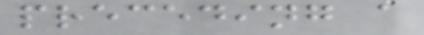preceding a
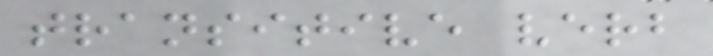transitive verb
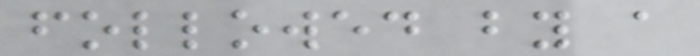followed by a
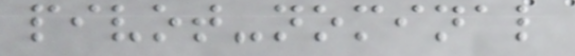pivot-nominal
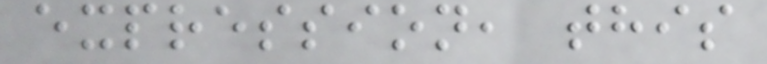expression, this
